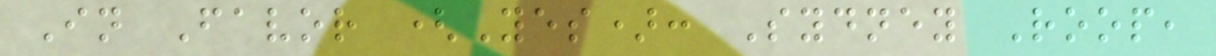In Favor (Yes): Sydney Roop,
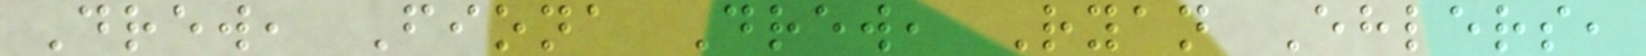Drew, Fiona Drew, Ryan Ehlers,
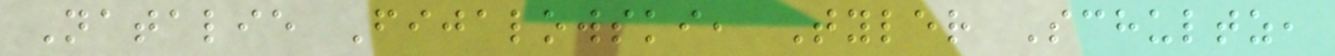Natalie Fijalowski, Tyler Schultz,
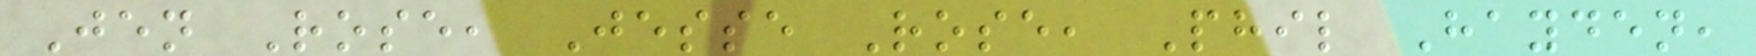Jen Rose, Jesse Rose, Phil Hayden,
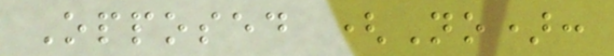Opposed (No):
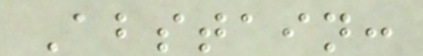Abstain:
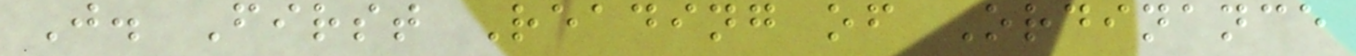J. First Reading of Ordinance
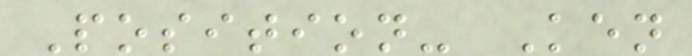Position- Ken
